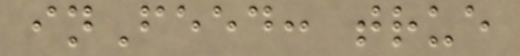inFeed: true
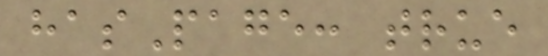hasPage: true
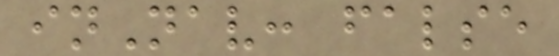inNav: false
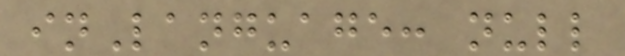inLanguage: null
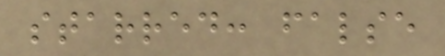starred: false
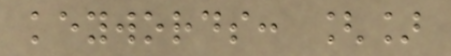keywords: []
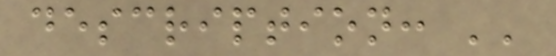description: ''
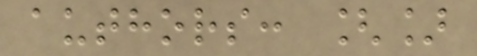authors: []
